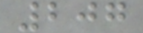207
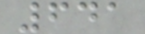641
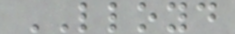LLOYD
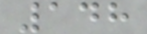148
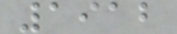1912
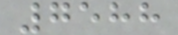7588
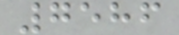7586
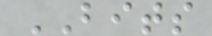BITS
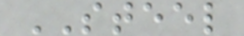STEEL
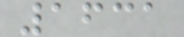1631
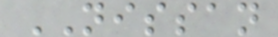NISSAN
